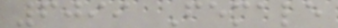6099 Female
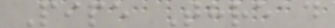Pipe Thread
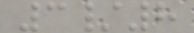3/8
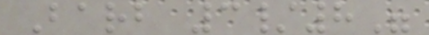Barb 3/8"
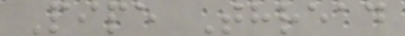Pipe Thread
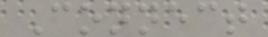Connect
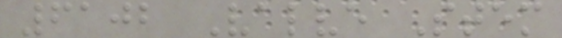6102 Valve Stem
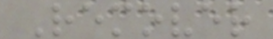Remover
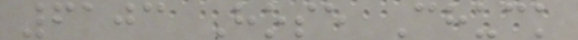6103 Hose Chuck
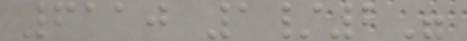6110 1/2"
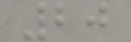20
